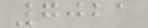7021
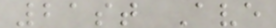21st Ave
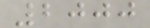2000
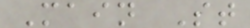Main St
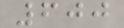600
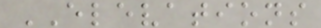ELEVATIONS
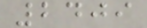2409
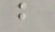b
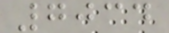7034
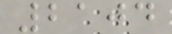2104
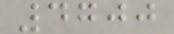4700
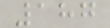187
